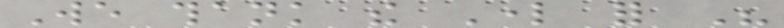We thank the Lord for His
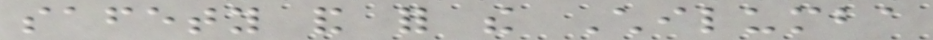safety and for the Chilumba
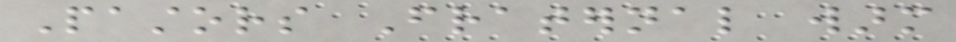Pastors Fraternal warm
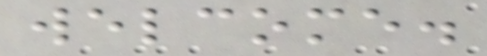welcome.
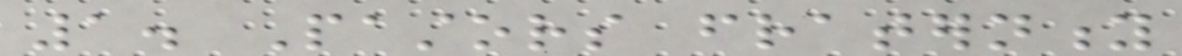1. Pastors fraternity
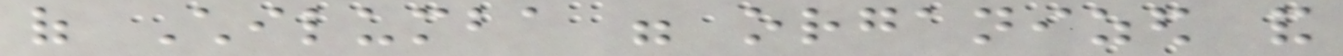of Chilumba were organized and
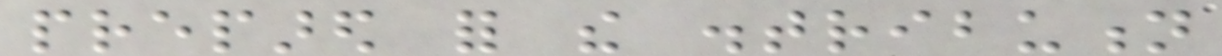prepared for the distribution
